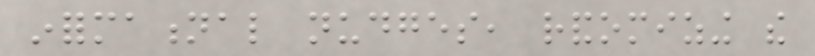informational nudges, randomizing the
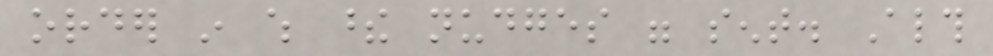order in which these nudges were sent. Although
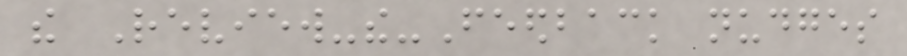the Review-the-Feedback nudges
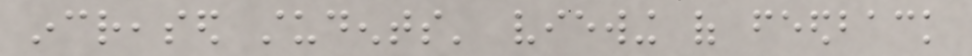increased students' viewing of feedback
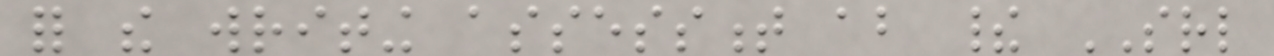for the writing assessment about their SRL
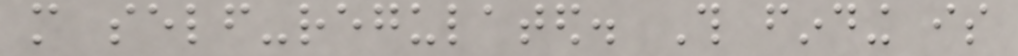more self-regulated. This finding is
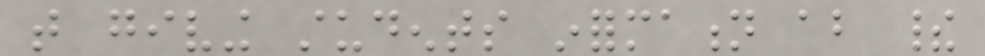that giving students information about their
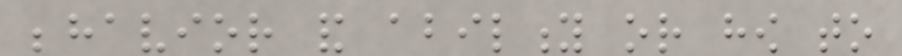behavior and ability or how to
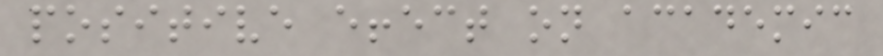positive effect on academic
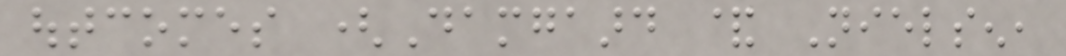outcomes (Damgaard & Nielsen,
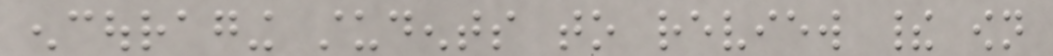encouraging students to review their own
